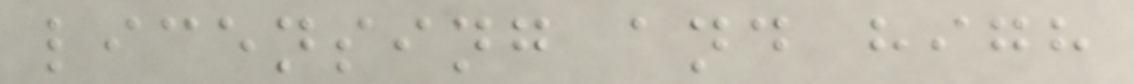licensing and high
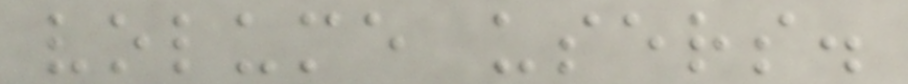volume users.
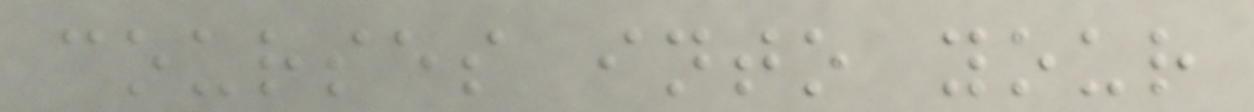courses into your
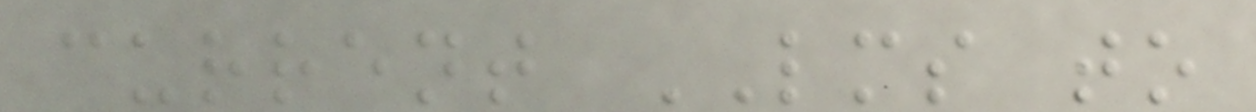current LMS to
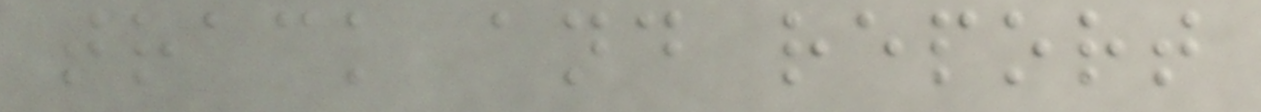track and report
